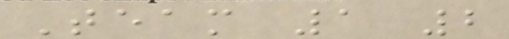Team 1 2
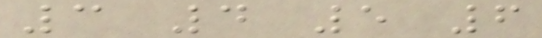3 4 5 6
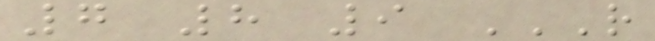7 8 9 R
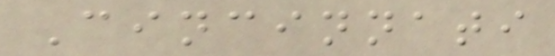Cincinnati
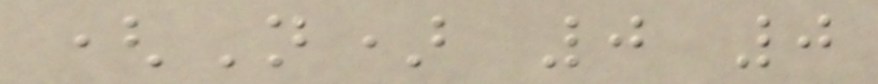(N) 0 0
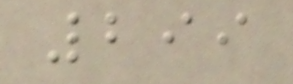299
